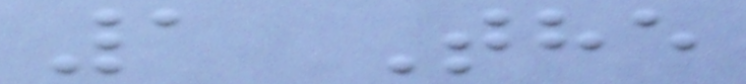1 The
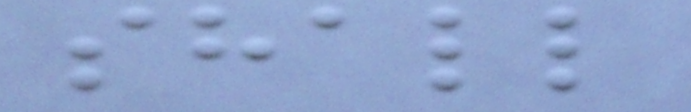shall
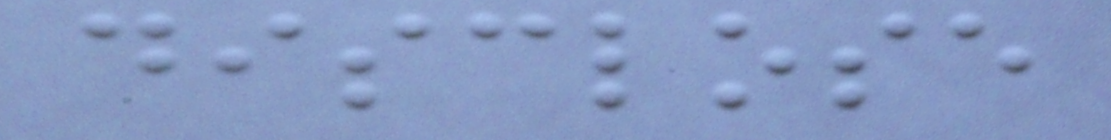disclose
